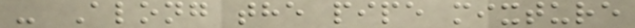- Along the pipe mixture
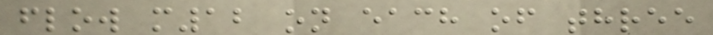flow m12 on each of three
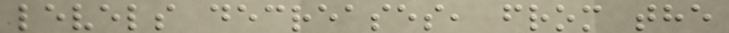levels decreases, from the
